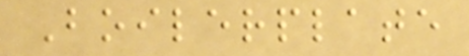Boilerplate
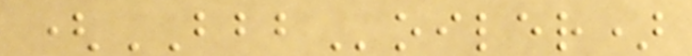(BBBoiler)
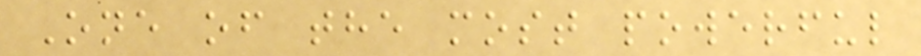One of the most powerful
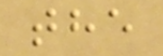the
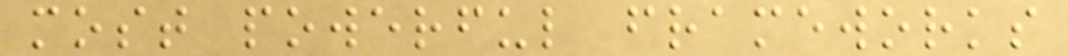most powerful frameworks
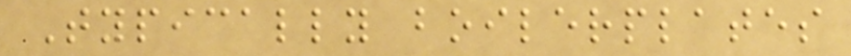Typically boilerplates
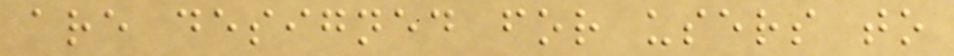are designed for users to
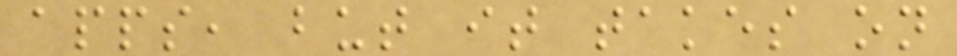apps, but it takes on
